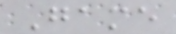Game
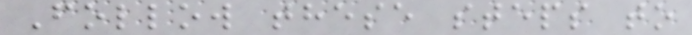Follow these steps to
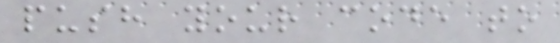push your code to
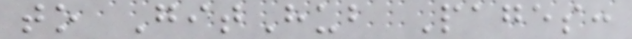to GitHub Pages:
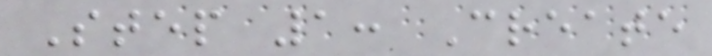Step 1: Create
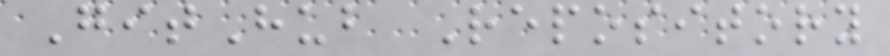GitHub Repository
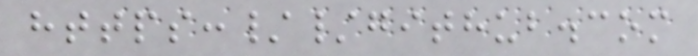https://github.com
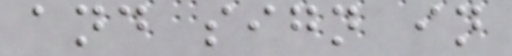and sign in
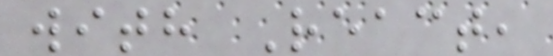with React,
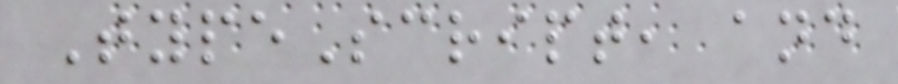TypeScript, and
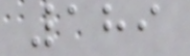189
